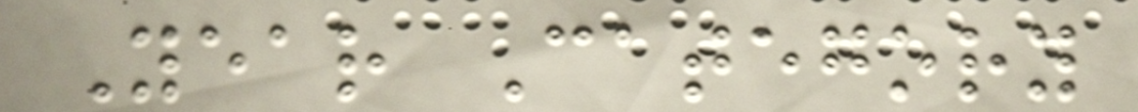Year Category
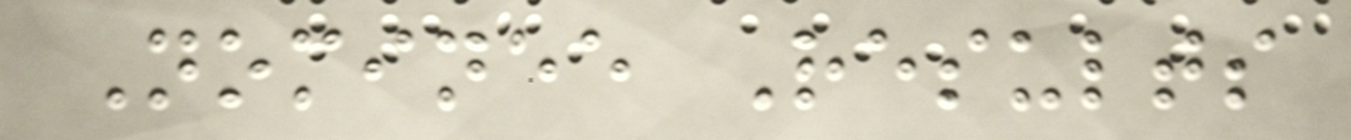Nominee Results
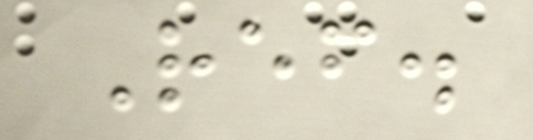Ref.
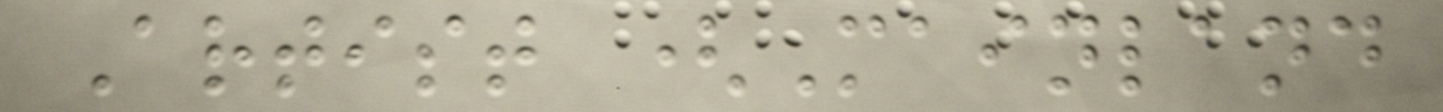Artist (Mainland
